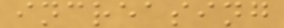increasing
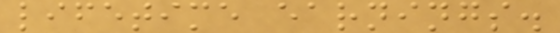lifetime earnings.
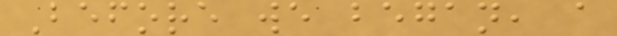Before we began, a
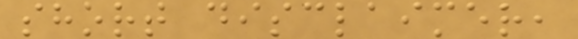short disclaimer,
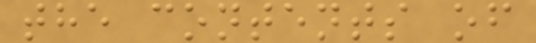the contents of
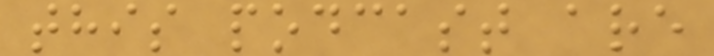this podcast are
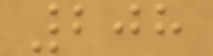208
